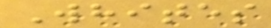Whites
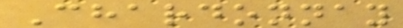Chardonnay
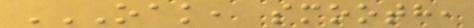OAK, SMOOTH,
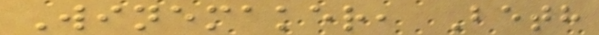Winemaker, Beth
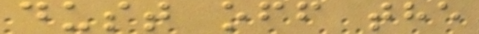dust off the
